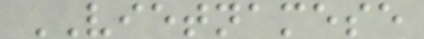VIETNAMESE
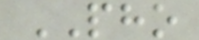PHO
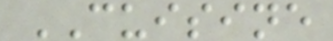CUISINE
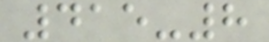415-8
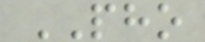PHO
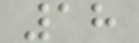18
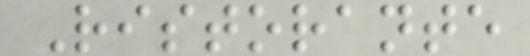Ristorante
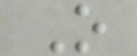O
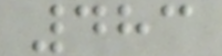483
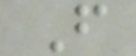F
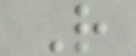R
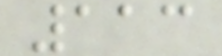113
